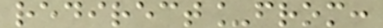redirect_from:
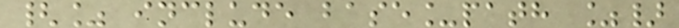{% include base_path %}
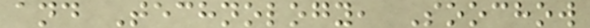and Technology, Soochow
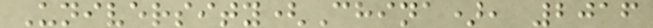University(China), 2016
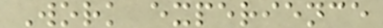Work experience
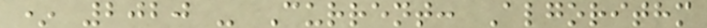* 2020 - Current: Algorithm
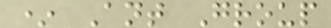* Ant Group
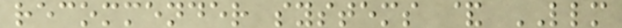recommender systems & LLM
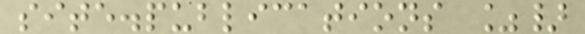site.publications %}
